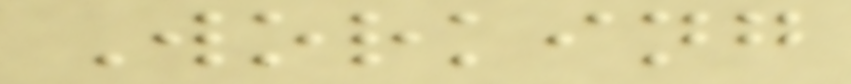Working
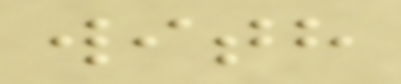with
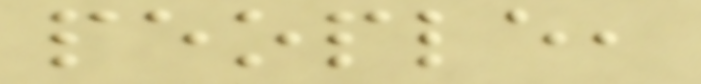people,
